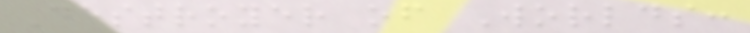Destroyer of Worlds:
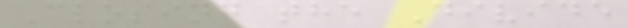Closing the Divide
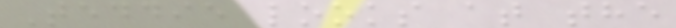Teddie looks at the
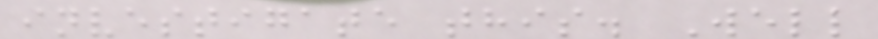investigate this. Well
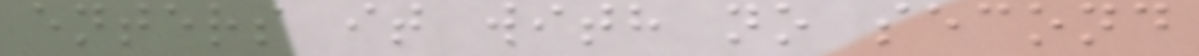enters it with no second
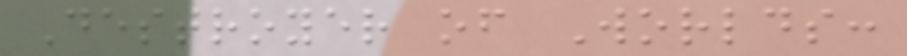Destroyer of Worlds:
